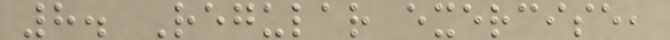8. Regular exercise,
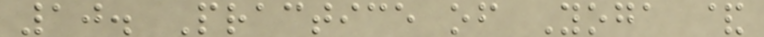10. Practice of Yoga &
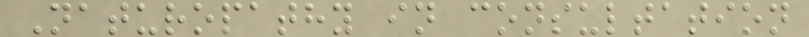Naturopathy in consultation
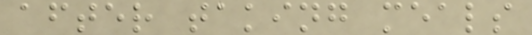after taking meals
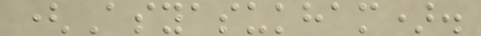(Asyasukham).
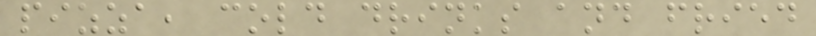pizza, cold drinks and fried
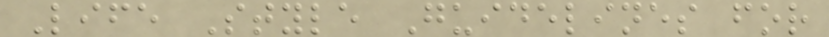Life Style Guidelines for
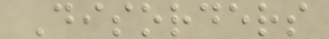Disorders
